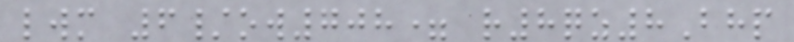lwm 6/ow708= r8qz8Bhp
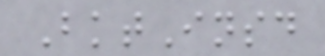BktInsd
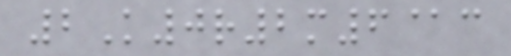2K0r2m6@c
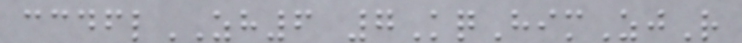ccdflZH6 7KqHimZjR
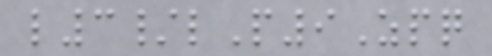l3/lP9Zpq
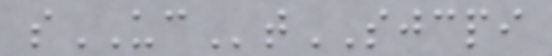sUCtSJCPI
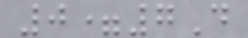0=7D
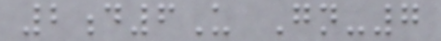2d6U Gn-7
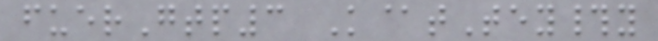fuerGtp3 K@tTey#y
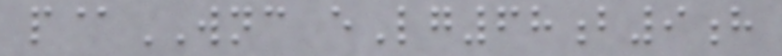p@WNC eLg68b9h
